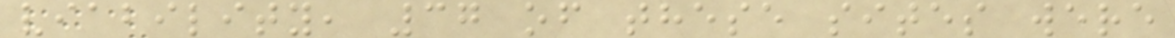viability, 37 of these sites were
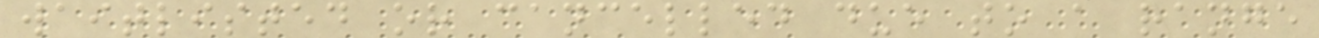waitlisted or cancelled due to a range
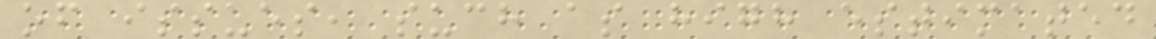of issues, such as high estimated
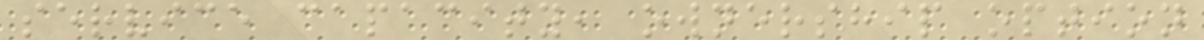service capacity, ownership option
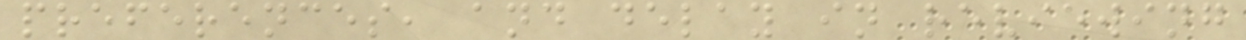preferences, and delay in reviewing
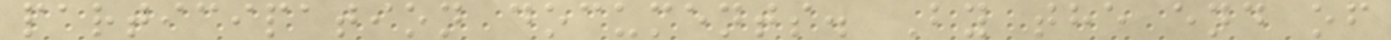participation documents. By the end of
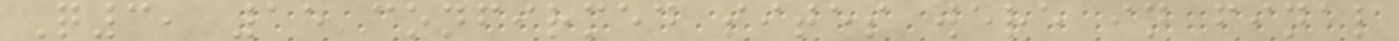Q3, 15 confirmed sites were in final
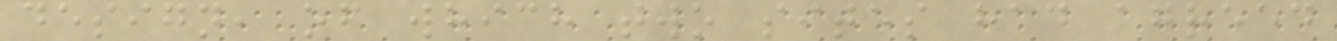design, of which two sites had agreed
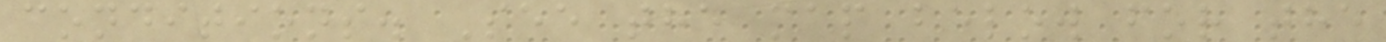conditions. See the map below for the
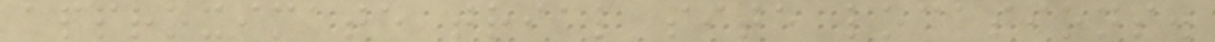approximate trial site locations.
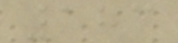183
